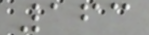163
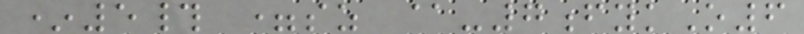*5# =sz @-7fykO6
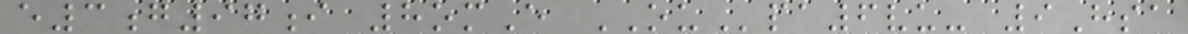e3g97i 8omE OUpa6vu- 9Hsa
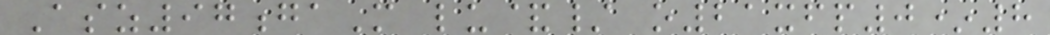Asz97gaM lu&/ o21xfp0*8
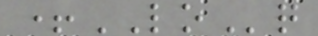+LOq
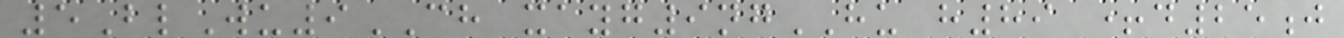5BlWu9CH xayg9ngHU h89 +d25j
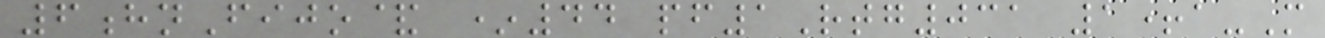6hnFijo& *44 pf1Rtg031 1+a-M
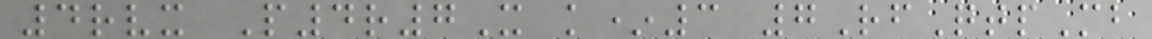4rvx P4r7X k*3 7RfQtpMb
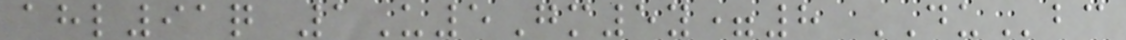ahl91q 1U5Gm5y=8 DUbc
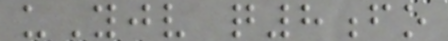uYjv q8fo
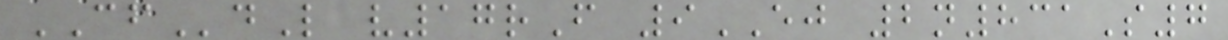CFdL v17rF 9EJ 2n831S7
